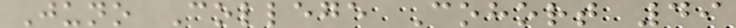Juno College Cohort 49
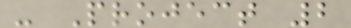- Project 2
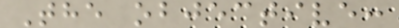The objective:
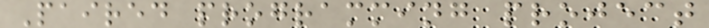Paired programming project
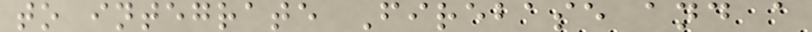to integrate Firebase and a
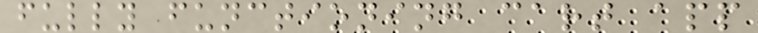fully functioning cart app
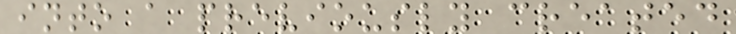into a previously created
